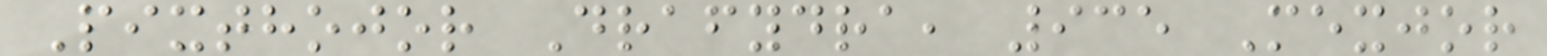Pixthojor Drafydra, 935 Mexjor
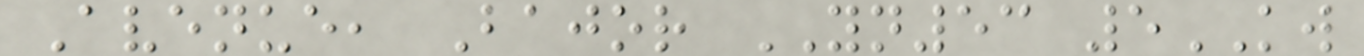Avenue, Bajor YN53 5KW
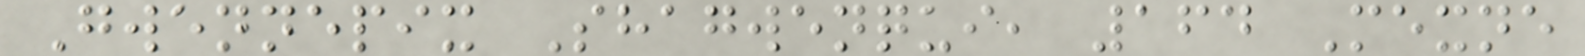Gwennepix Shagwenqui, 164 Mexne
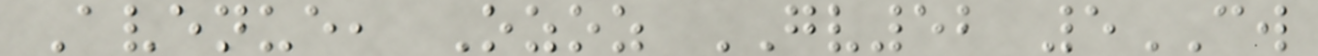Avenue, Ozoz GV52 5CW
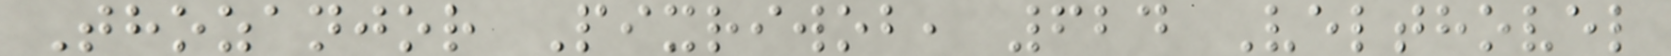Thozanjor Pixriwob, 624 Velthovel
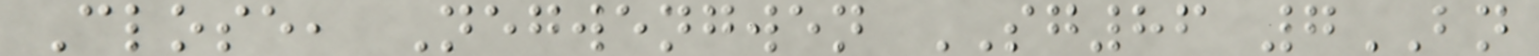Close, Negwengwen SG86 7BN
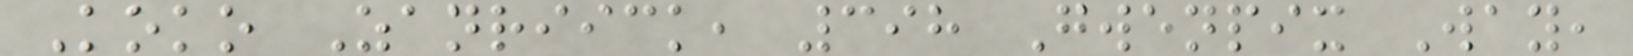Koko Zanriick, 398 Gwenpix Way,
